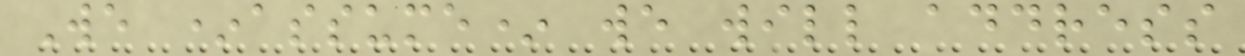We *assume* we will address
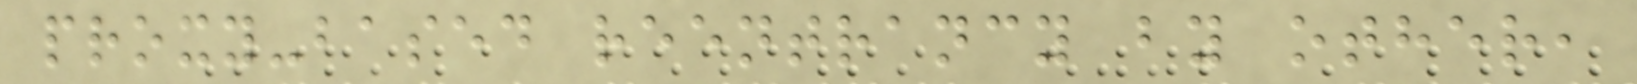proxy-based reentrancy by other,
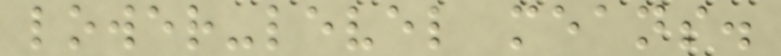lower-level means.
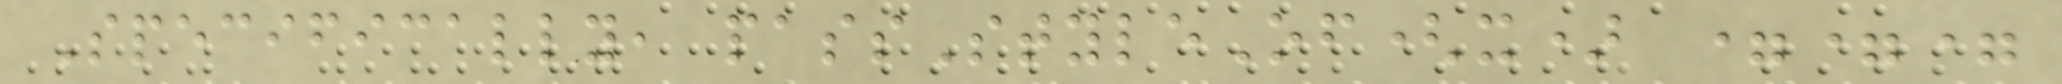Specifically, passStyleOf(x) ===
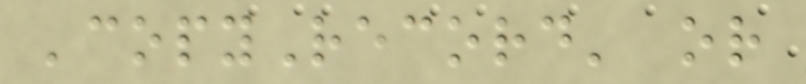'copyRecord' or
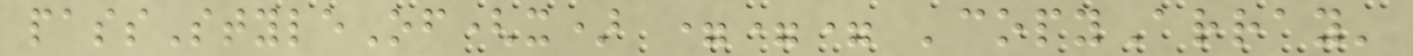passStyleOf(x) === 'copyArray'
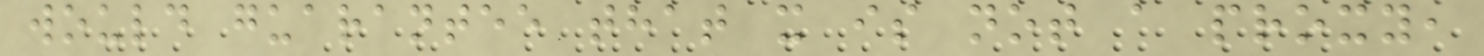would guarantee that x is not a proxy,
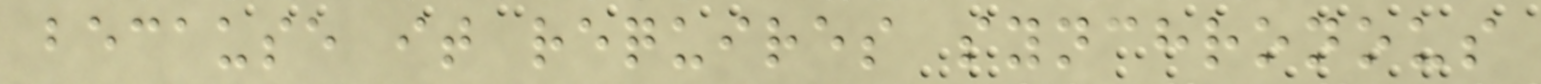because it requires synchronous
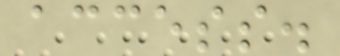access.
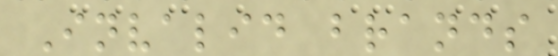Invalid brands
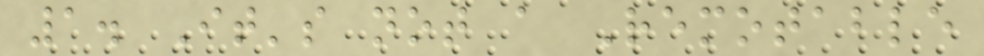1. It's not a Remotable
